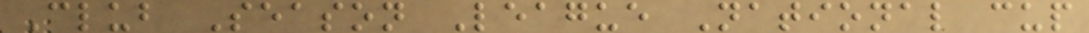Club Season League National cup
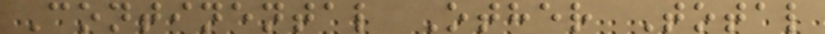Continental Other Total
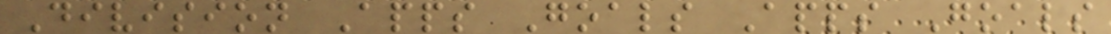Division Apps Goals Apps Goals
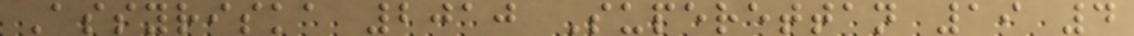Assyriska 2010 Superettan 19 4
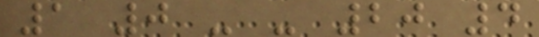1 0 - - 20 4
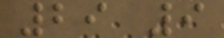29 9
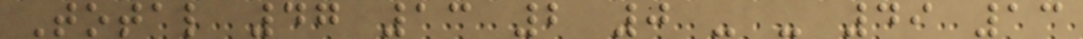Total 47 13 2 0 - - 49 13
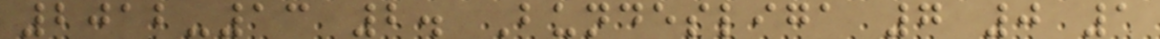2012-13 2. Bundesliga 7 0 1
